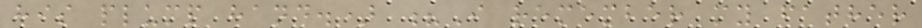his plump hand.) ?I remember my father
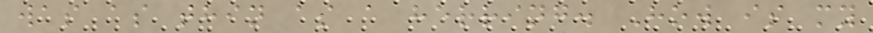was as thin as a herring. How is my
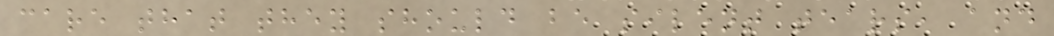care that they should be silent tears, and
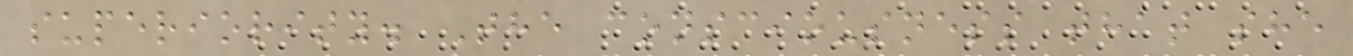superiority. The consciousness that she
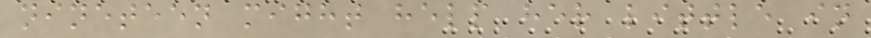nineteen might help her little in
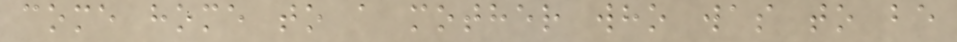come home to a mother who was to be
